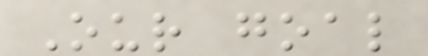Our goal
